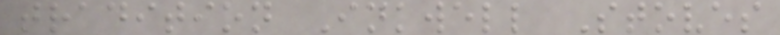tradition Inkwell Stoves
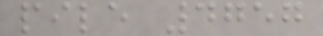pile 4757
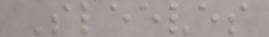Sleeves
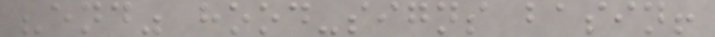"end" hood-signs basin!
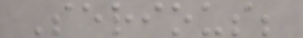Serious;
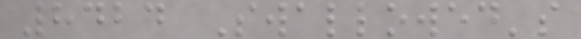8424 Swallowed's
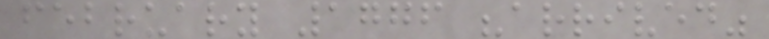february 1776 "arrived"
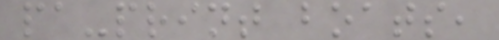pa-print boats,
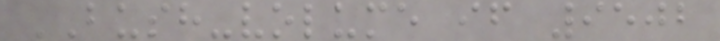BUSH-volume if 9502
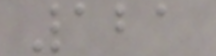121
